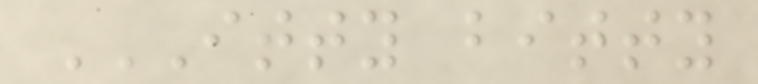ITTY BITTY
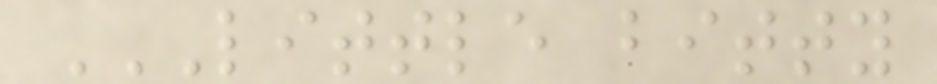LITTLE BITTY
